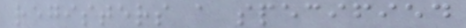registers a specified
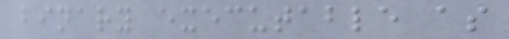binary executable as
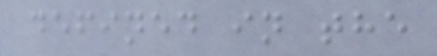defined in the
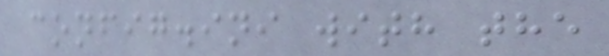config.ini with the
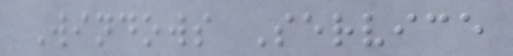Windows Service
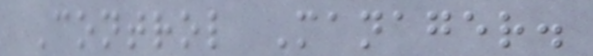Control Manager.
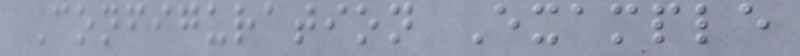Configuration Example
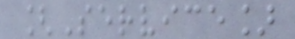[Service]
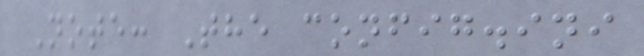Note: The config.ini
